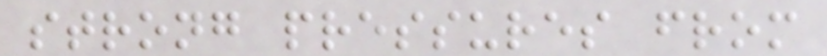strong pressures from
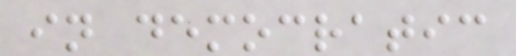in democratic
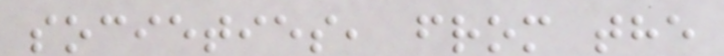societies, from the
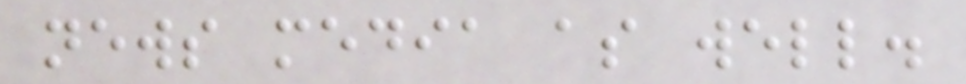news media as well.
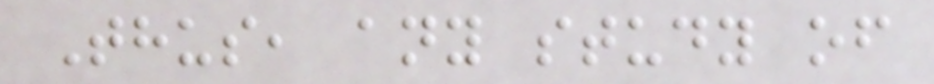Thus, any study of
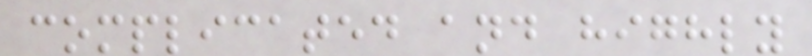complicated and highly
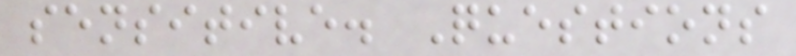sensitive. Questions
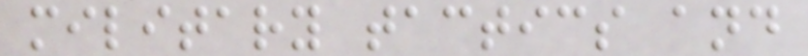military tactics and
